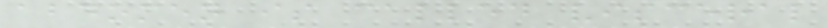abdomen is called visceral
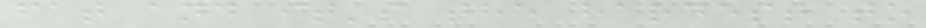fat and it's the hardest to
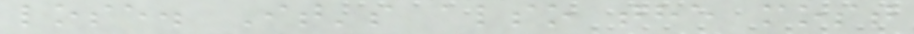lose. It's also the most
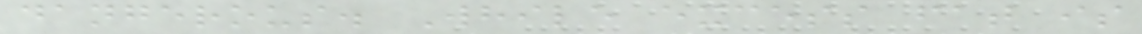dangerous. While excess fat is
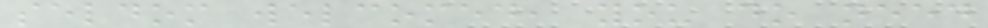seldom welcomed, you do need
